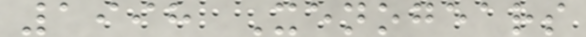1998 Xenogears
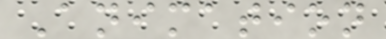Animation
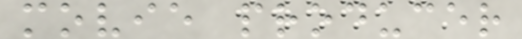movie producer
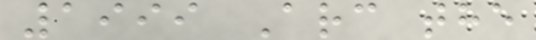1999 Arc the
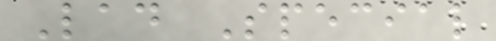Lad Special
